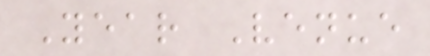Year Venue
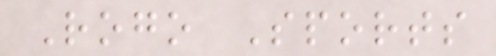Rogo Sports
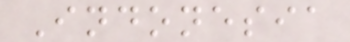Indonesia
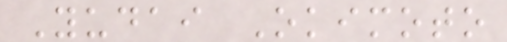Yudai Okimoto
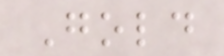Gold
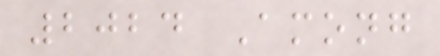2024 Among
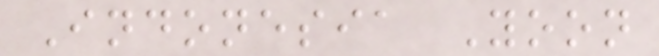Indonesia Yoon
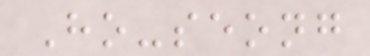Ho-seong
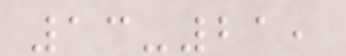13-21,
